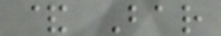& Bar
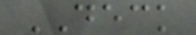DECK
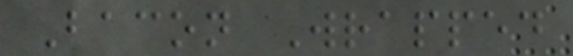Bacon Wrapped
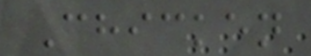Chicken
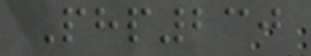Php230
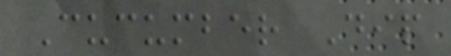Cucumber Dip
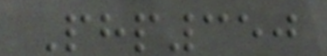Php350
